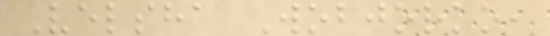Velsha Wobjorko,
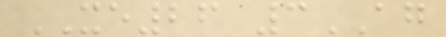XE26 3AG
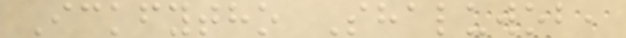Ickfytho Shaluwob,
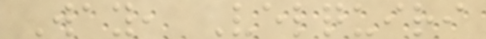Way, Velquiri
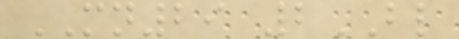MN29 2BL
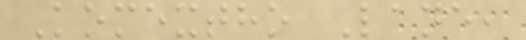Komextho Lane,
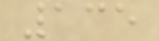135
